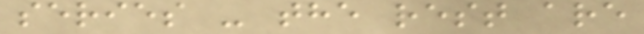series - the rest are
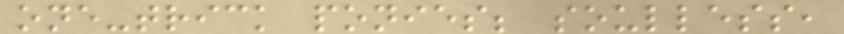one-trick ponies; soulless,
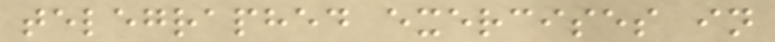telegraphed exercises in
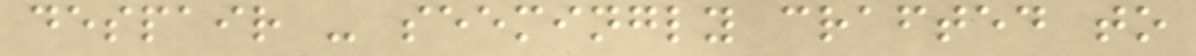despair - seemingly crafted to
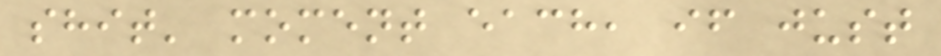shit' moment each, if just
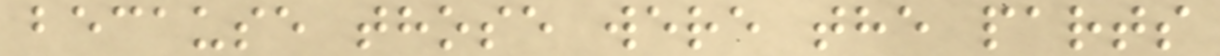because those were the parts
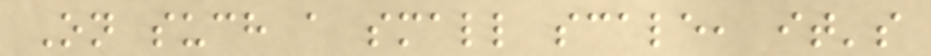On such a small scale, it's
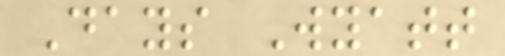Days Wyatt
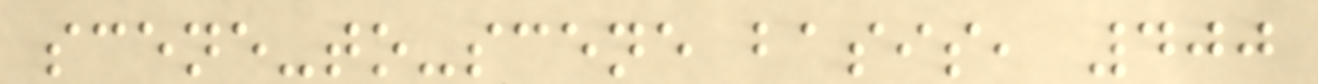scene-to-scene basis, 400
